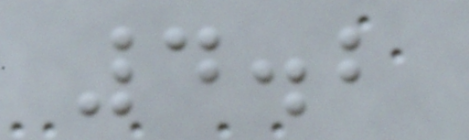4.2
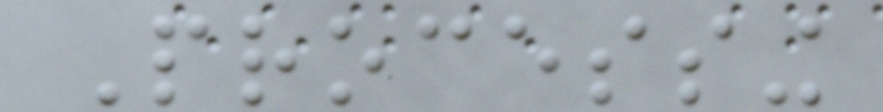Processing
